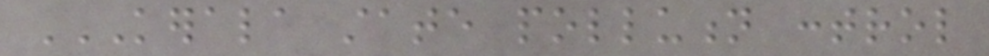KERALA STATE POLLUTION CONTROL
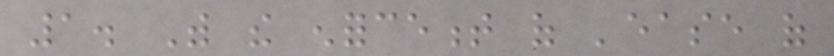1. With the enforcement of 'ease of
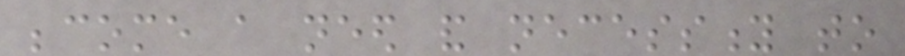become a need and necessity to
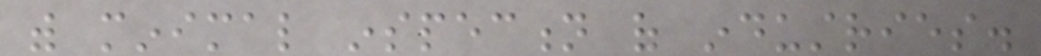with minimal inspection of industries.
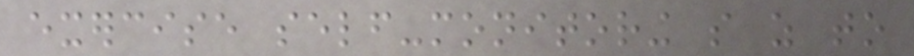exercise self-monitoring so as to
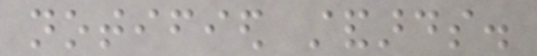notified standards.
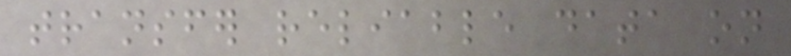transfer reliable data on
